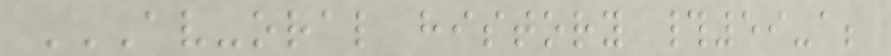AV-ORAL HISTORY #59-A;
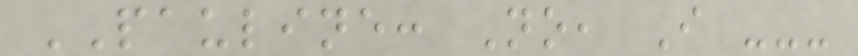PAULINE: No, I ---
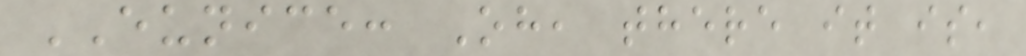EUNICE: Oh, there it is,
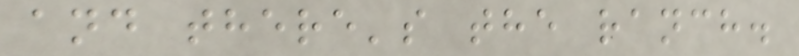and there's the ranch.
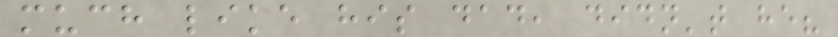much like his dad, didn't he?
